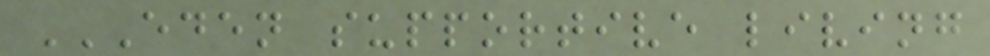EDEN SUPPORTIVE LIVING
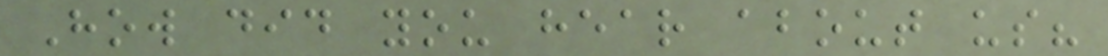How did you hear about us?
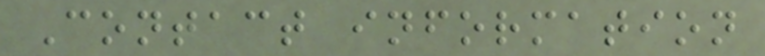Contact information
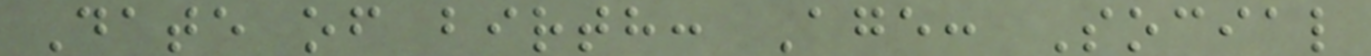Date of birth: Age: Social
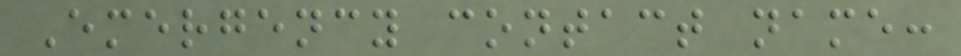Emergency contact name:
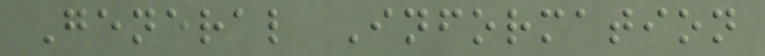General Information
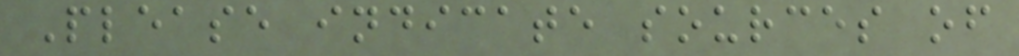Please indicate sources of
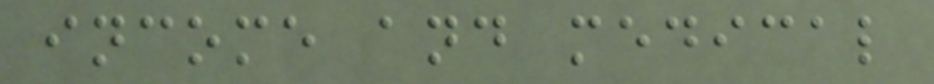income and medical
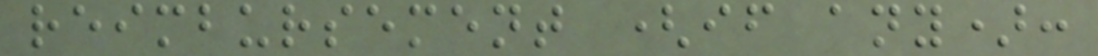reimbursement (if any):
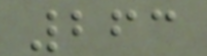263
